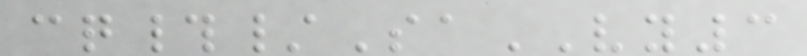cq#/SaVY3
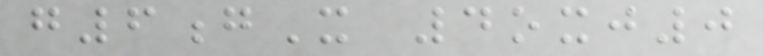g6gX 4oxj0
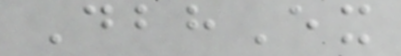DbhEx
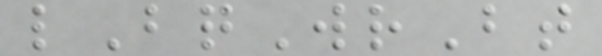lBqWrBt
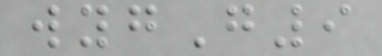wygG9
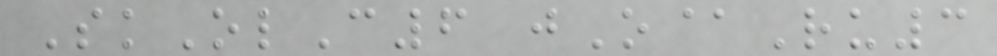SkOlC6 jO@Ru3
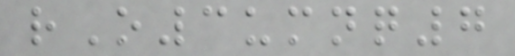rO3umnq7
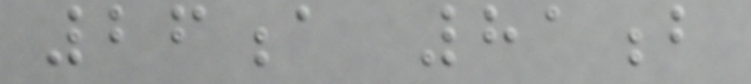26a 81b
